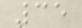35
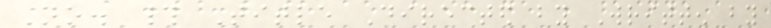No. # Title Directed by Written by
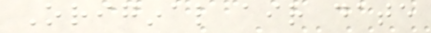Original air date
